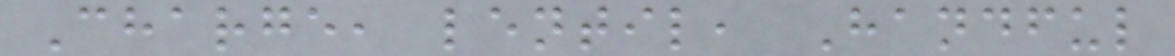Charge, lentil, Handful
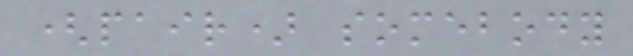(pair) somebody
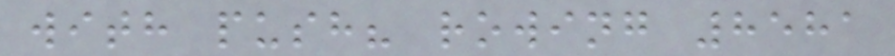with push? rowing 8581
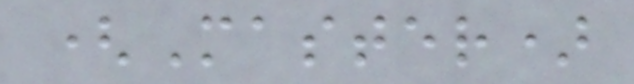(Master)
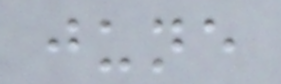june
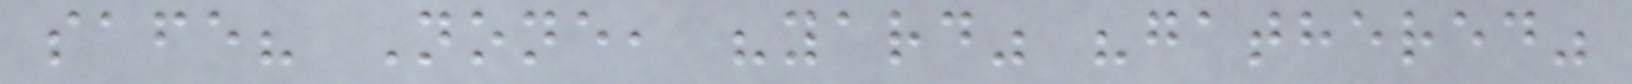safe? None, "yard" "gathered"
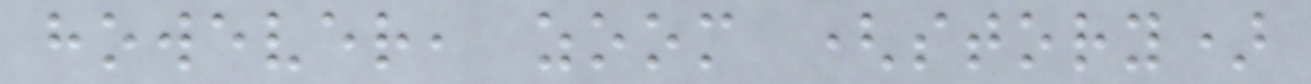however, zoom (story)
